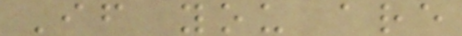If you are
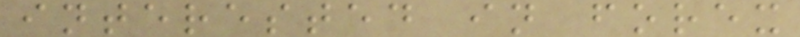interested in forex
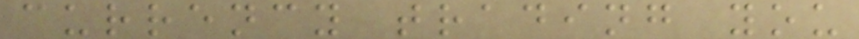currency trading you
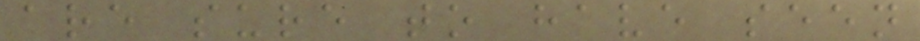are sure to have seen
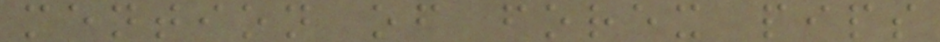mention of forex pips
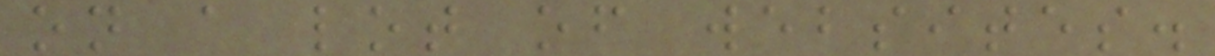on a lot of websites.
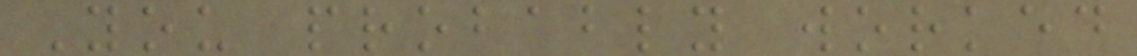You probably worked
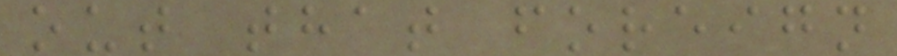out that foreign
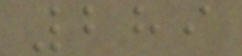289
